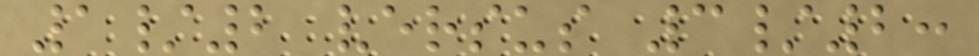1/2 versus 3/2:
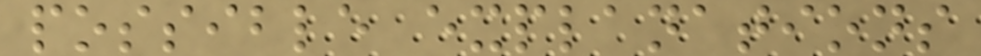possible explanations
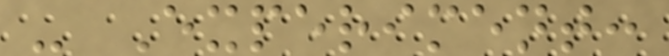- Experiment:
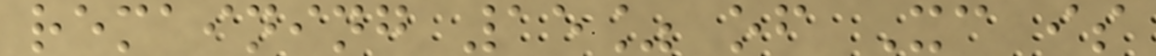remaining 15% of Xc is
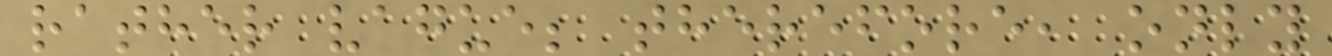rather vague; therefore, only
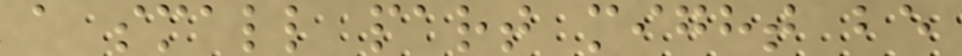a small part might be
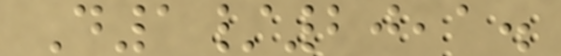D1/20,1.
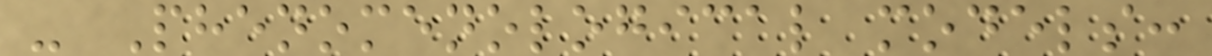- Phenomenological models:
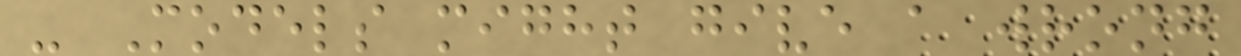- Models might give a wrong
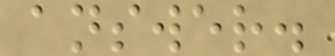answer.
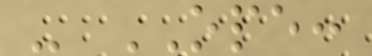- OPE:
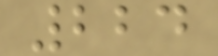224
